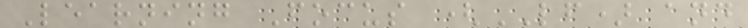Learning Focus (LF) and
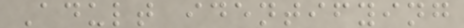Adult identifying
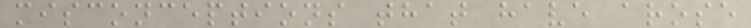misconceptions that have arose
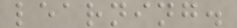learning.
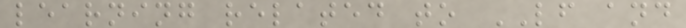learning related to LF and
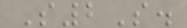S2S.
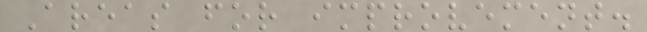Areas for improvement.
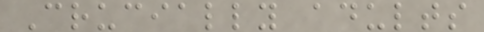Crucially adults
